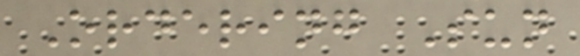Ordering Sun
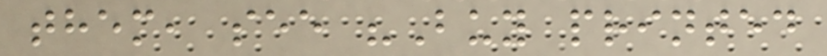them, see "Buy printed
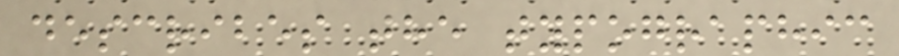describes the typographic
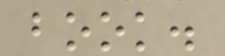book.
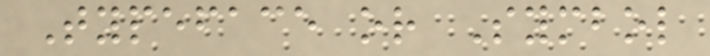Typeface or Symbol
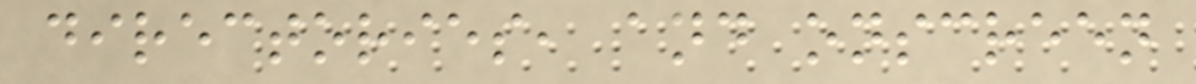directories, and onscreen
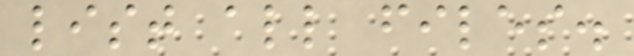list all files.
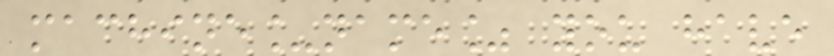machine_name% you have
